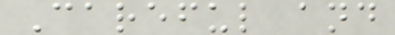Careful and
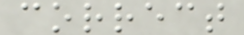correct
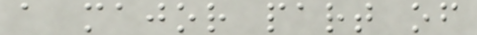a major part of
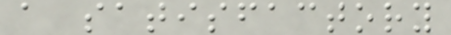a satisfactory
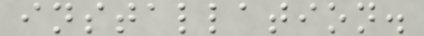installation.
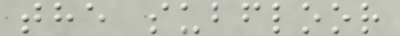the subfloor
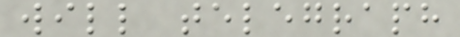will telegraph
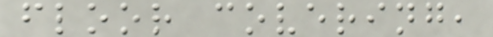floor covering,
